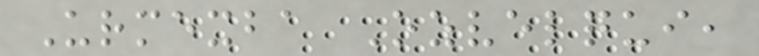Urmexba Ozvelqui,
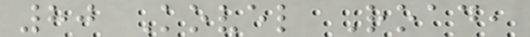80 Kovel Road,
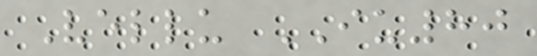Vellu IU80
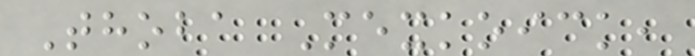Thoba Mexkoick,
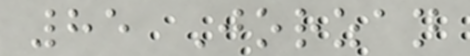85 Jorzan
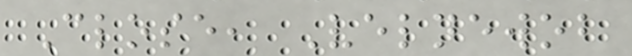Close, Velnewob
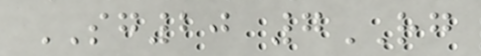SG20 7RG
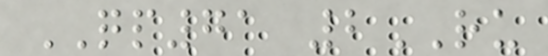QP71 2RU
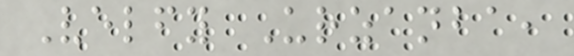Velfy Urzanba,
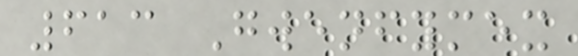613 Gwenfymex
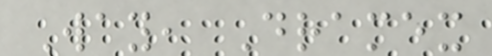Way, Dramex
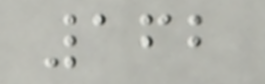162
